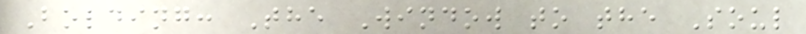Bolding: The Window to the Soul
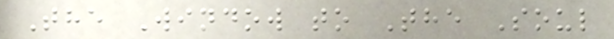The Window to The Soul
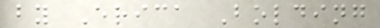by Erica Bolding
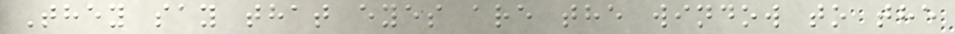They say that eyes are the window to the
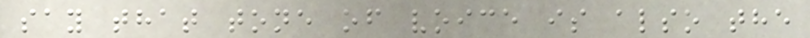say that tone of voice is also the
